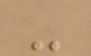-
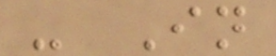- In
